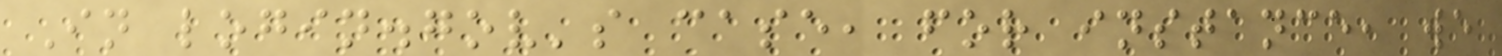In login.gov's case, for instance, we
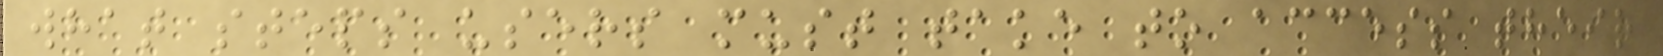what steps users must take to access their
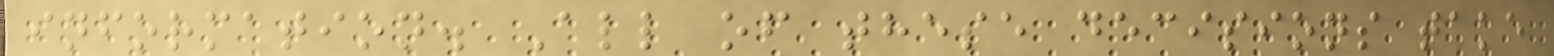information. All of these decisions take
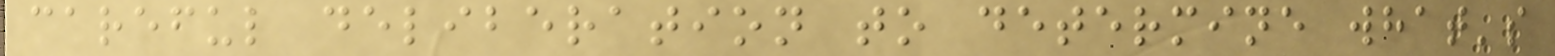careful deliberation to determine what's
